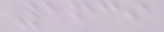1639
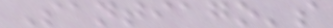Santiago's
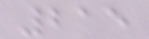215
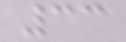33
